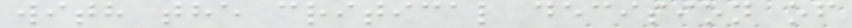with the critical decision of
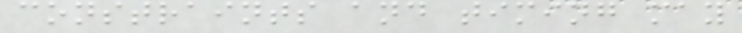constraints and timing may
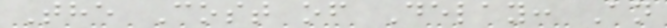The Cost of Delay: An
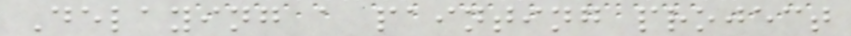Delaying a painting project
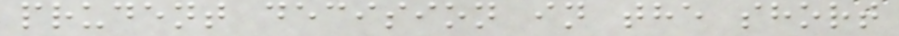prudent decision in the short
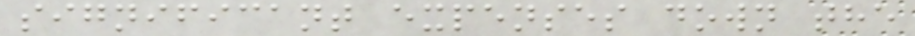significant expenses down the
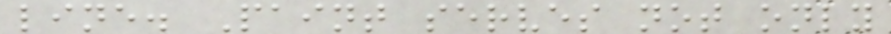line. Paint serves not only
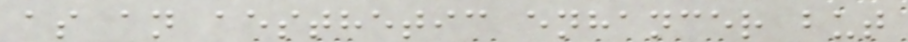as an aesthetic enhancer but
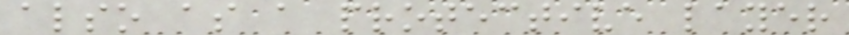also as a protective layer
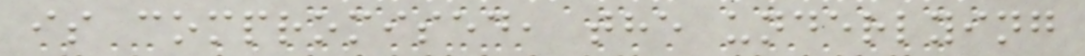is compromised, the underlying
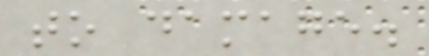to damage.
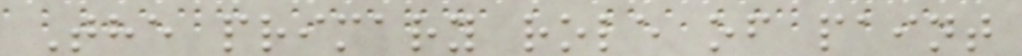The primary role of paint
